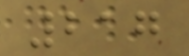217
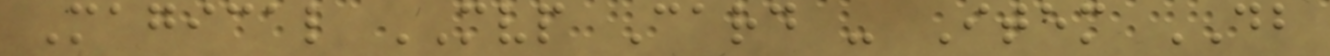Magical MVP Card - Item DB
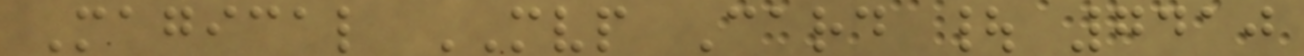Magical MVP Card | 7410
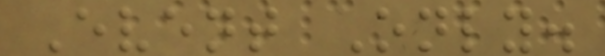Event Only.
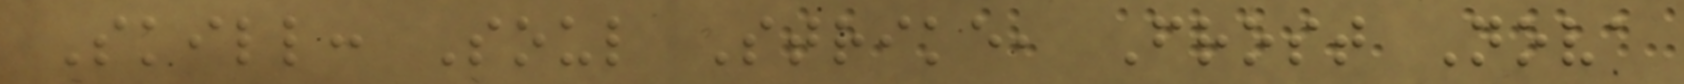Skill: Soul Strike, Frost Nova
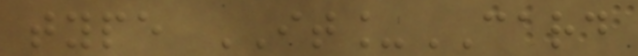type IT_CARD
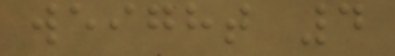weight 4
